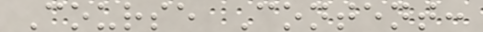Course Content:
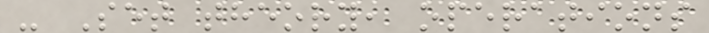- Set theory, operations
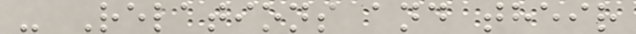- Relations and their
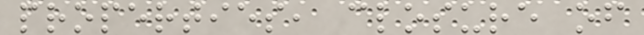properties, closure of
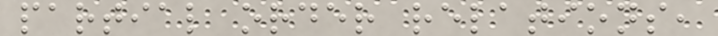partial order relations,
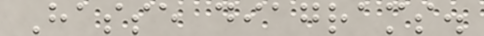Hasse diagrams.
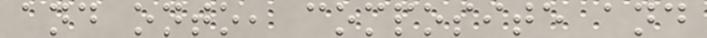and onto, composite and
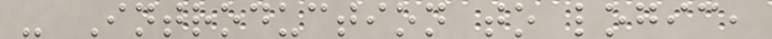- Introduction to logic,
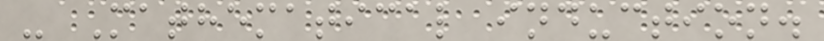- Mathematical induction.
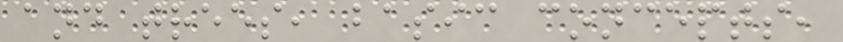and trees, basic concepts,
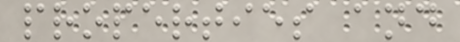properties and
